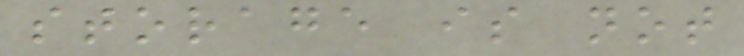storage is not
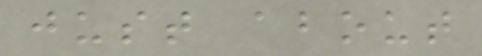just about
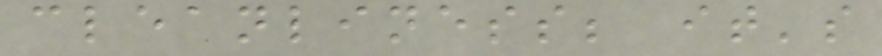cleanliness; it's
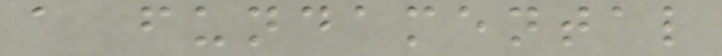a fundamental
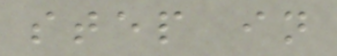step in
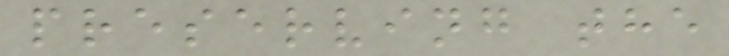preserving the
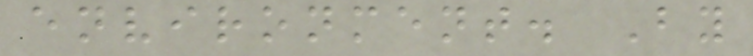environment. By
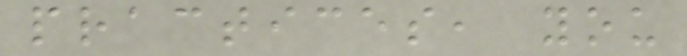practices, you
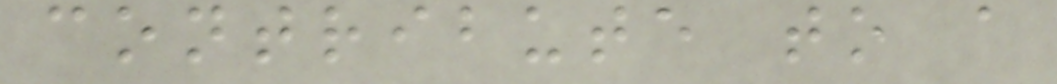contribute to a
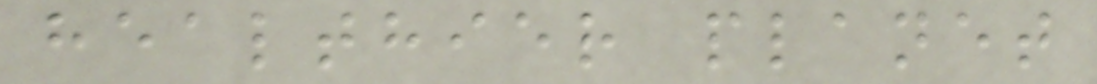healthier planet
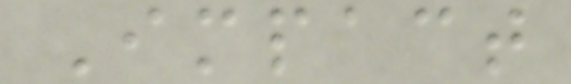Impact
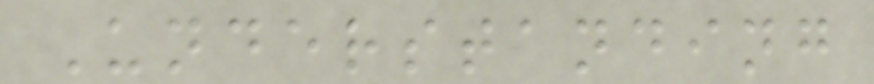Understanding
